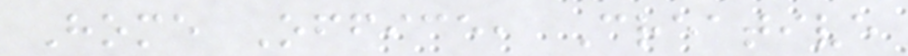Home Office, Creative
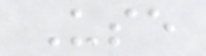Use
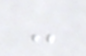-
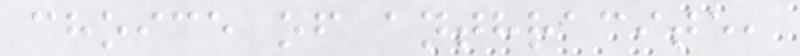choice of anthracite,
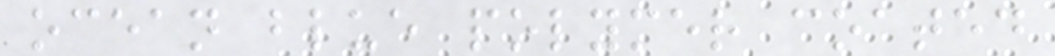ocean blue polymer coated
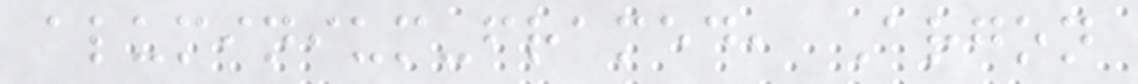aluminium-framed, Argon
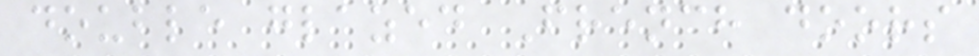double glazed French doors
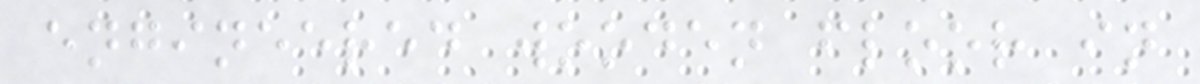engineered wooden floor in
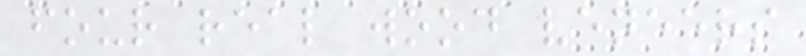four real wood veneers
